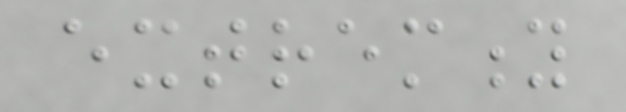extremity
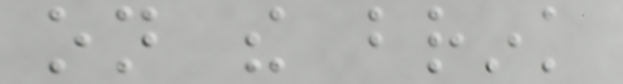on the brink
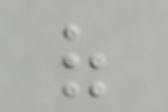of
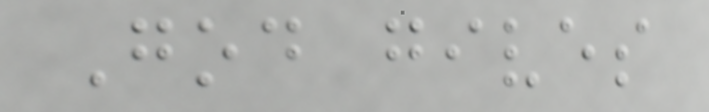God gives
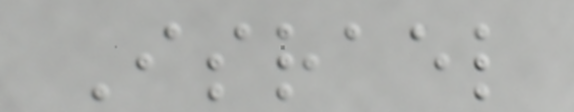Israel
